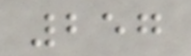257
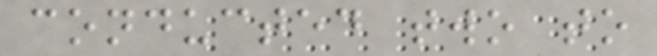conducted two to
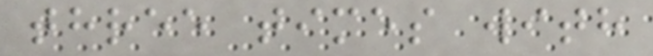three times with
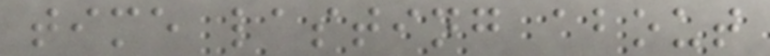time lasting about
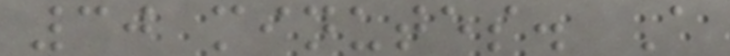30 minutes. A
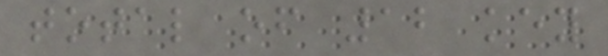total of 12 key
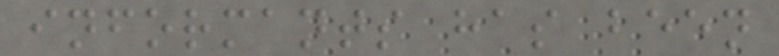informants has been
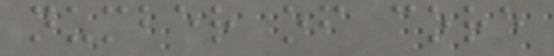number of core
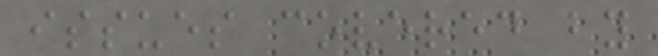issues covered by
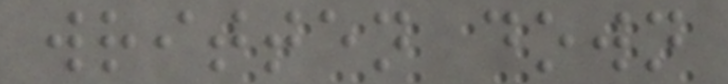written down
